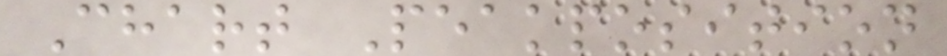Chart Peakposition
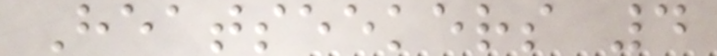Heatseekers 4
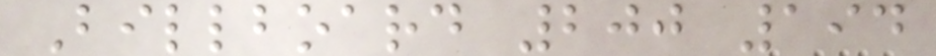Billboard 200 194
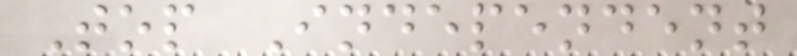Top Independent
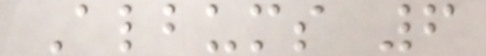Albums 6
